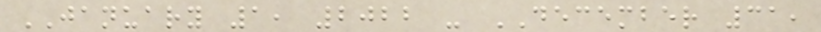JANUARY 1, 2022 - DECEMBER 31,
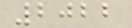2022
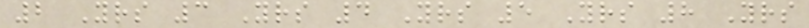2 Yrs 3 Yrs 4 Yrs 5 Yrs 8 Yrs
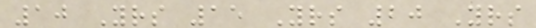10 Yrs 15 Yrs 20 Yrs
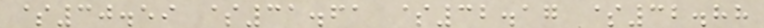$30.59 $31.61 $32.17 $32.88
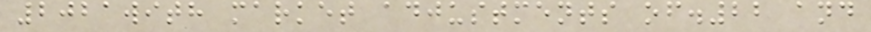2021with market adjustments of.22 and
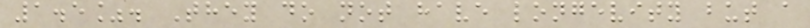1.5%. They do not have longevity but a
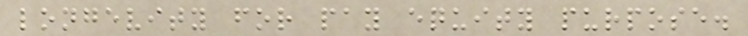longevity for pay equity purpose.
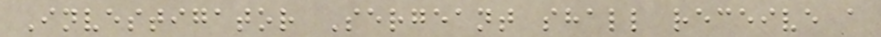Investigator Sergeant shall receive a
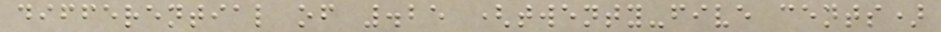differential of .25 (twenty-five cents)
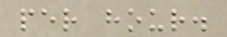per hour.
